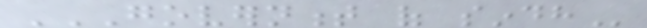GOVERNMENT OF SINDH
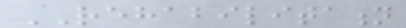REHABILITATION
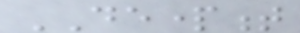DEPARTMENT
